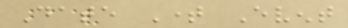Date Time Event
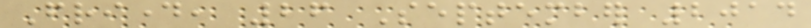Friday, 26 September 2014
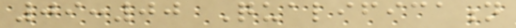09:00 Qualification
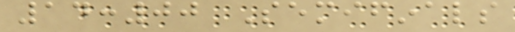14:00 Semifinals
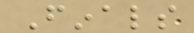Finals
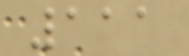111
